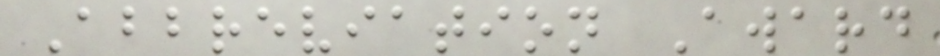Abbreviation Award
